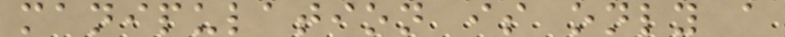manipulation is only a
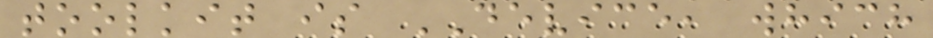toolkit is DEVICE, which
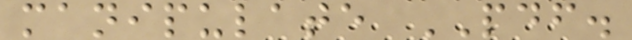manipulate PDF.
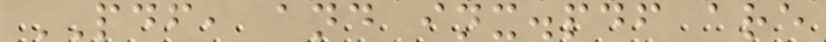PDF, and inx.pdf are
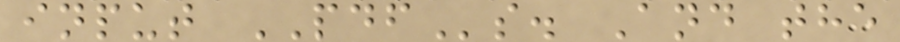input PDFs. And the
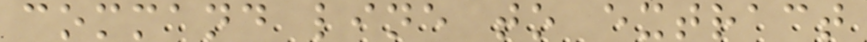command line to extract
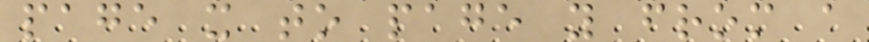page x to page y from a
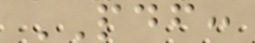PDF:
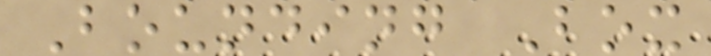Bounding Box
